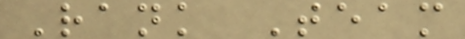Rank Team
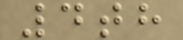4th
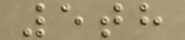5th
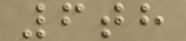6th
